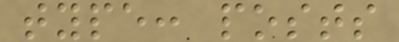type: posts
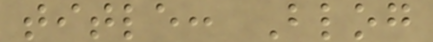title: Blog
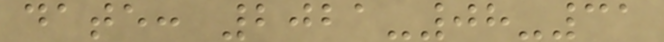date: 2021-08-31
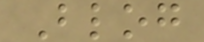Blog
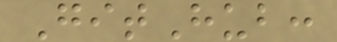GitHub:
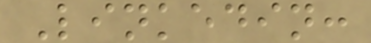Linkedin:
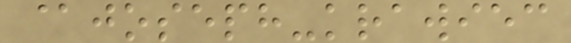@joseph-krawiec
